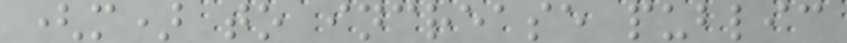(m) to increase public
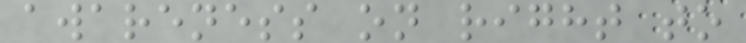awareness on right to
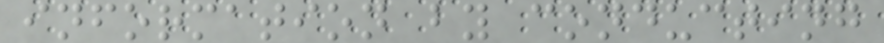information by conducting
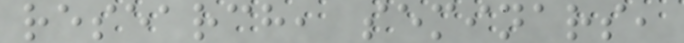research, seminars,
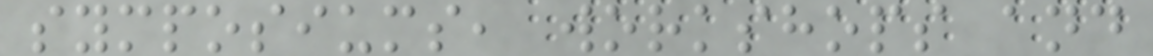symposiums, workshops and
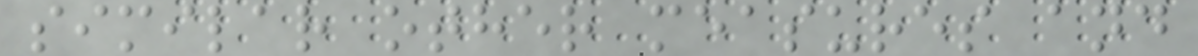similar other measures and
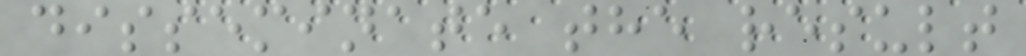disseminate the result
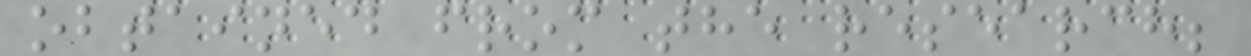obtained from the research;
